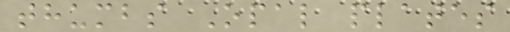thumbs Opal plates
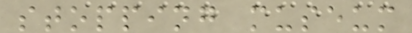stopping museum
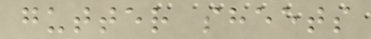gutter sheets
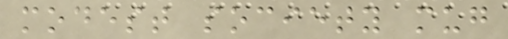modest society mug
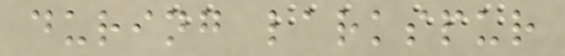during larkspur
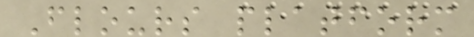Flours platform
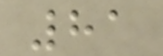81
